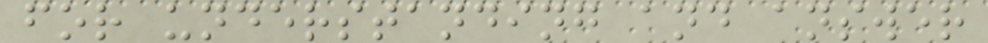for understanding and answer
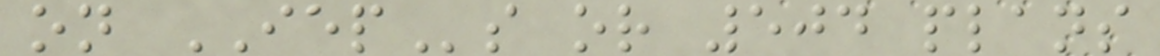on IEPs or 504 plans
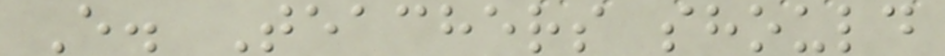E. Teachers should
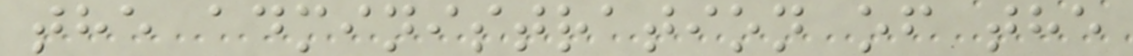the administration of the
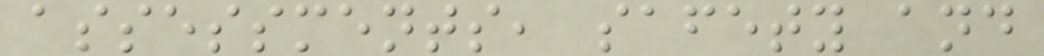assessments, safety and
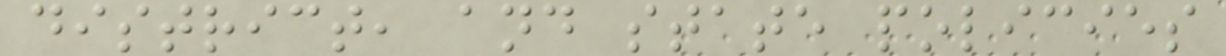district, and state policies
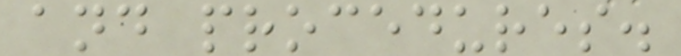and procedures.
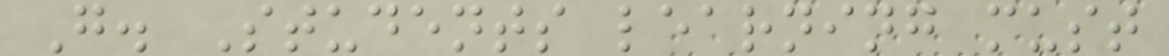G. Students learning must
